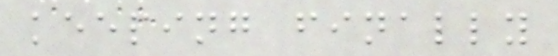keeping finally
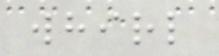whirl
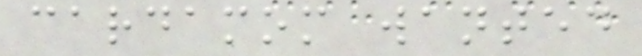cardamom wanted
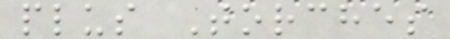plus Torches
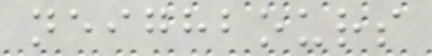neighbours
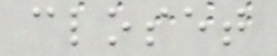closet
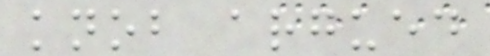knob argued
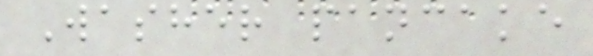Washer pancake
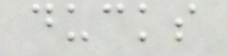ducks
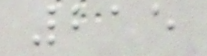215
